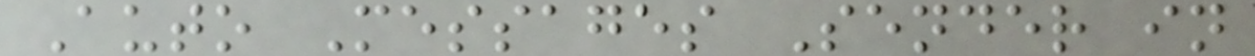Auto Messages Sender in
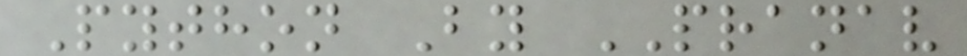Python By PRANAV
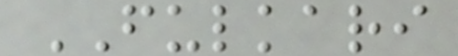FULKARI
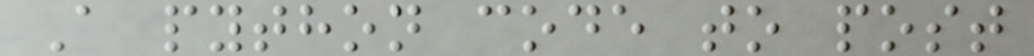A python code to post
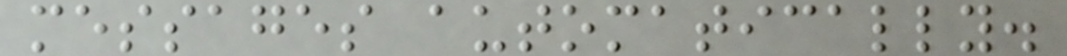messages automatically.
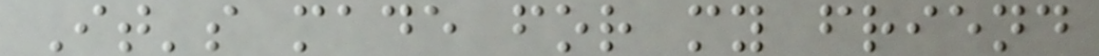It's made for my friend
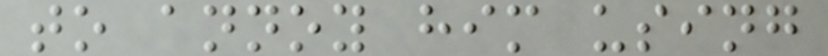to annoy him using
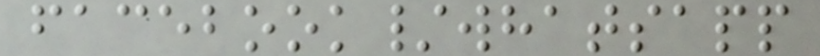facebook/whatsapp
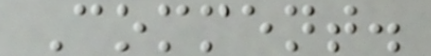Comment.
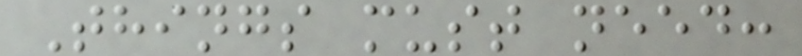Things must need:
